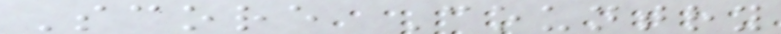Score Country
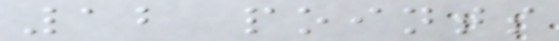12 points
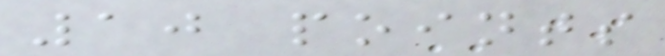10 points
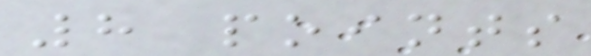8 points
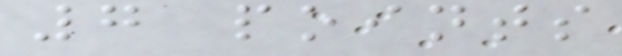7 points
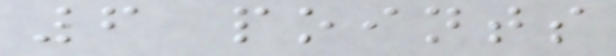6 points
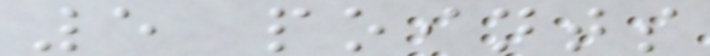5 points
